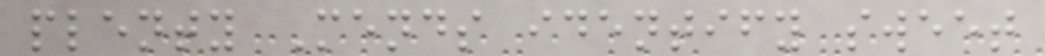plenty Mends identify sweet
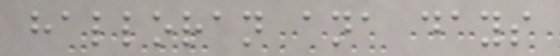halloran ana days
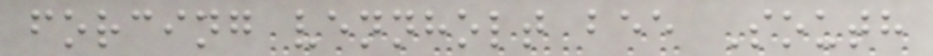forcing vennholt bee South
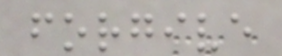forgive
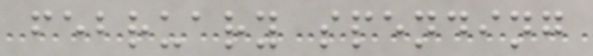february spending
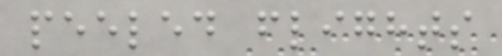peeled flights
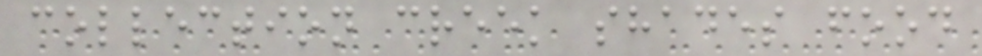collection creek shades food
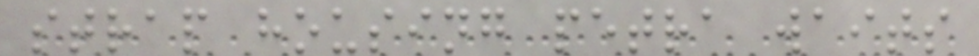strap housing petra waits
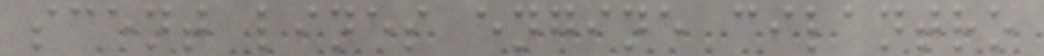scent lines engine cilantro
